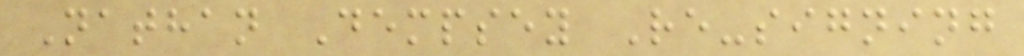Nathan Dempsey Re-signing
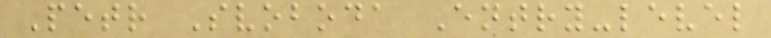Petr Svoboda Entry-level
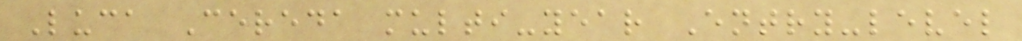Luca Cereda multi-year Entry-level
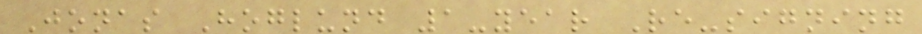Jonas Hoglund 1-year Re-signing
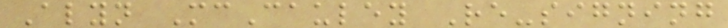Alyn McCauley Re-signing
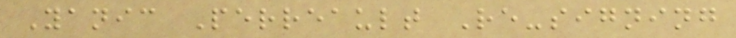Yanic Perreault Re-signing
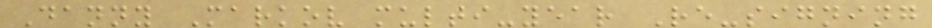Danny Markov multi-year Re-signing
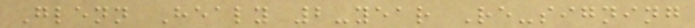Glenn Healy 2-year Re-signing
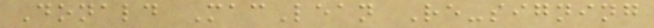Donald MacLean Re-signing
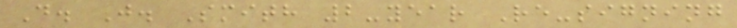D. J. Smith 2-year Re-signing
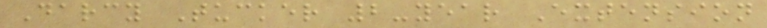Darcy Tucker 2-year Extension
